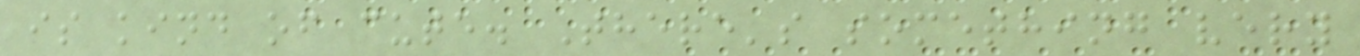is kind of cute. There's something very
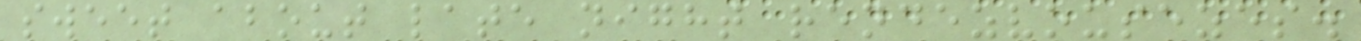sweet about late night rendezvousezes.
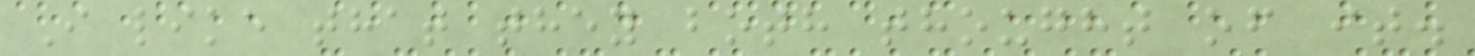I like that they both thought of it.
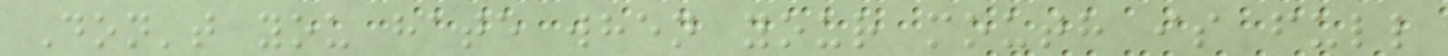Don't you hate when your mouth is full
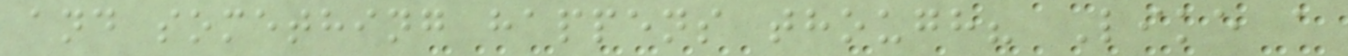and something happens though? Like a
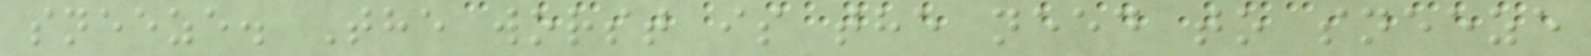sneeze. The worst is the need to sneeze
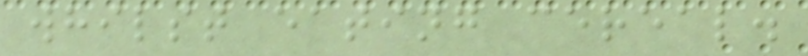whilst eating cereal.
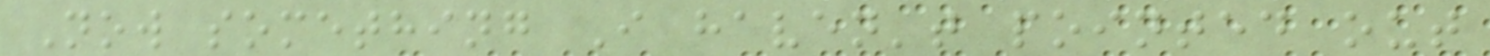Now something I haven't pointed out
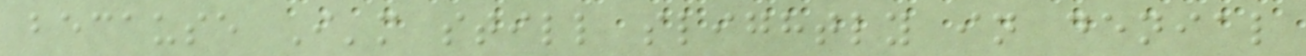because I'm still slightly in denial
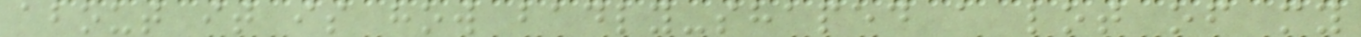about it is how badly-shaped a lot of my
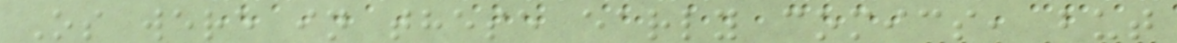Os were in these early comics, but
